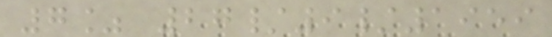7% 27/9/1959
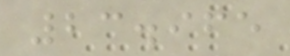23.965
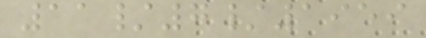11/7/1959
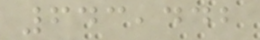643,442
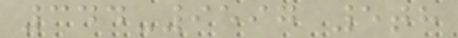344-9597 5th
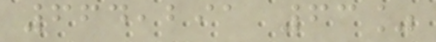664,291 63%
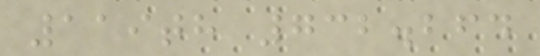119th 732.264
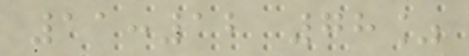11:12 78%
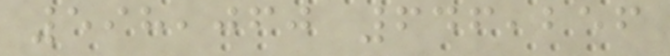598,060 646,256
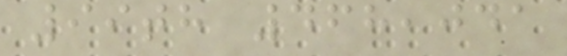99th 468,041
